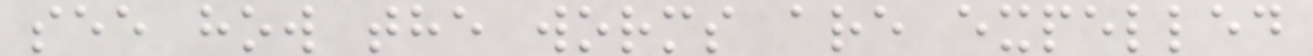see how the worms are expelled
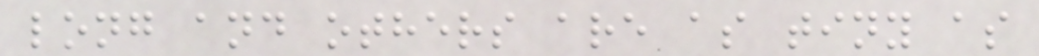long and others are as tiny as
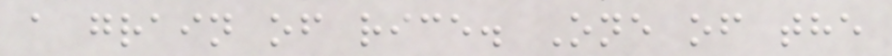a grain of rice. One of the
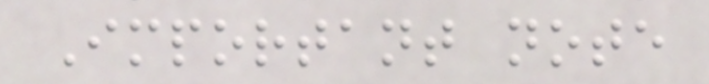Important note
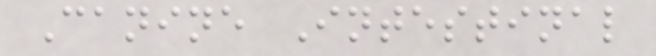Canine Intestinal
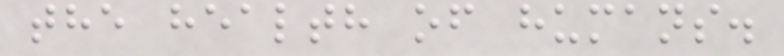the health of humans.
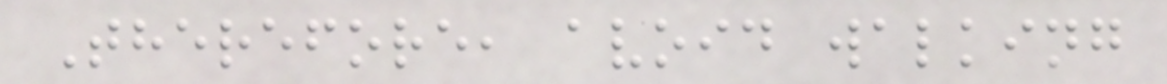Therefore, avoid walking
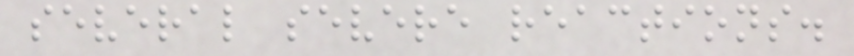several severe reactions.
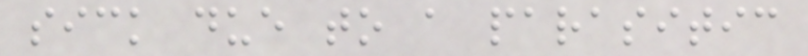sick due to a parasitic
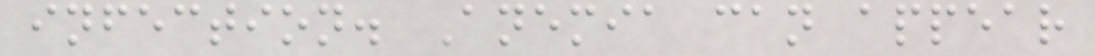infection. Anemia can appear
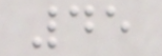45
